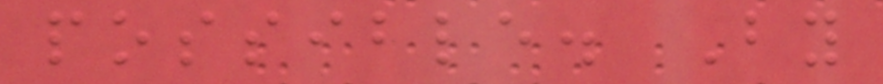possible. By
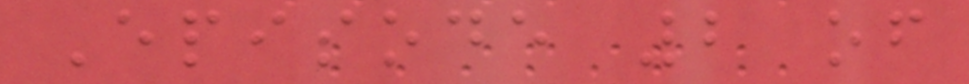Episode 2 of
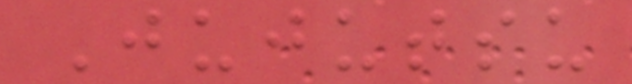Jujutsu
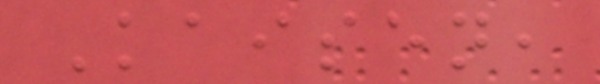Kaisen,
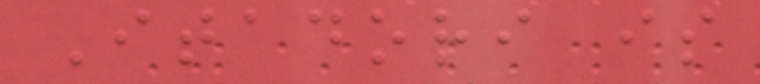Itadori is
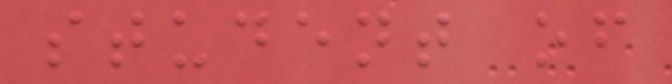student of
